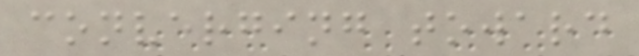converging toward
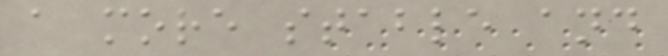a more stable and
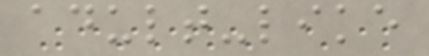adult-like
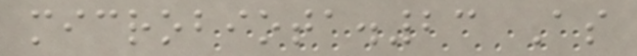microbiota.23 As
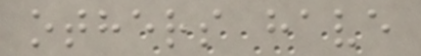others have
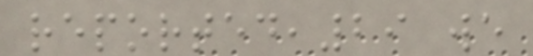reported,29 we
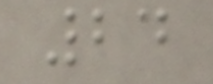24
